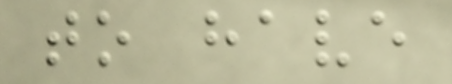to have
